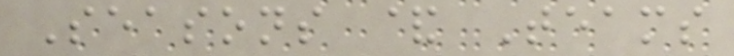Seasons & Teams
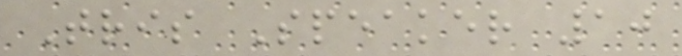Tris Speaker 10
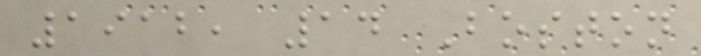1912, 14 Boston
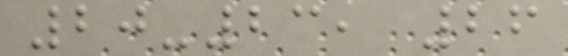20-23, 26
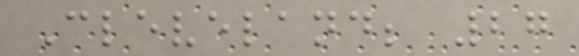Cleveland; 27
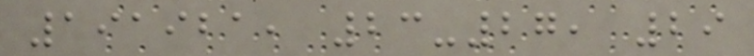191921, 23-27, 29
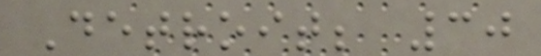Detroit; 30
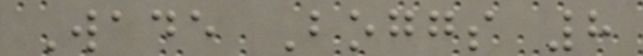Wade Boggs 8
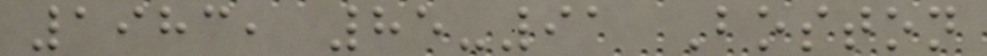1983, 85-91 Boston
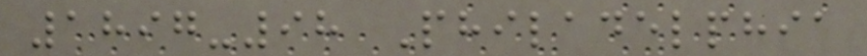1897-98 Philadelphia
